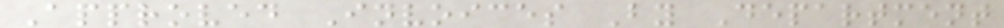Approved Invoices By Department
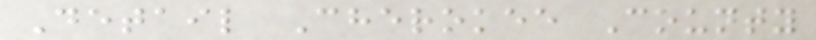Detail Cherokee County
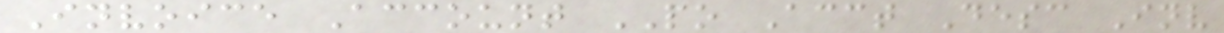Invoice Account PO Acct Desc Inv
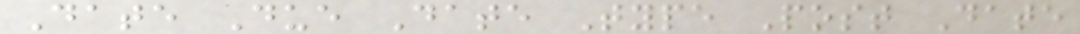Date Due Date Type Post Date
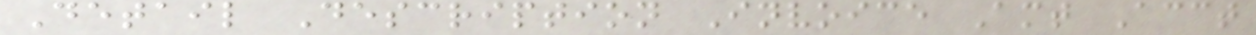Detail Description Invoice Amt Acct
